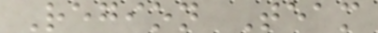Region Team
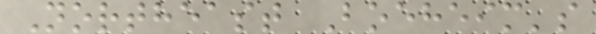Northeast Boeheim's
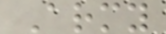Army
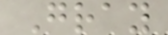Gray
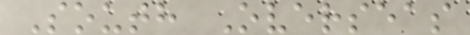South Overseas
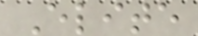Elite
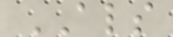ALS
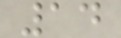14
